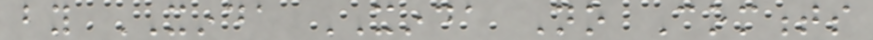by XINDA XINDA No Comments
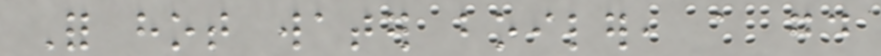For hot water boiler, a good
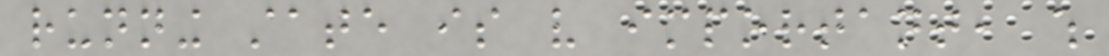running state is very important, which
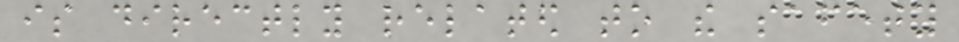is directly related to the safety
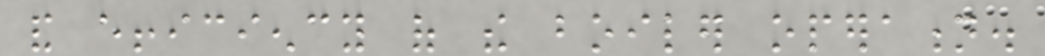and efficiency of the boiler operation.
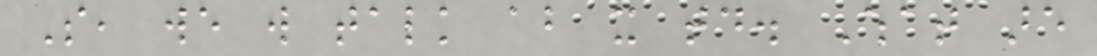So, we will talk about it today. What are
